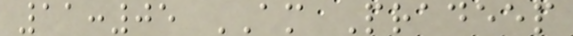11:05 AM Pradeep
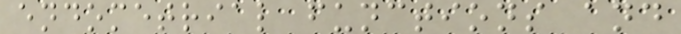endometrial functions and
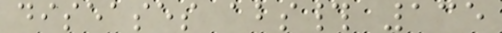diseases abs# 135
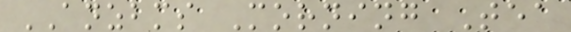ANZBMS Morning Tea
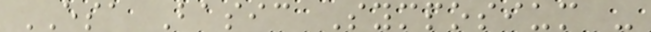ESA Basic Symposium -
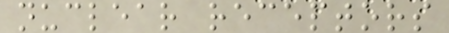nuclear receptors
